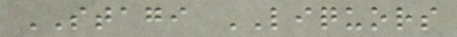STAGI LIQUORS
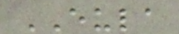EULA
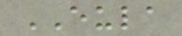EULA
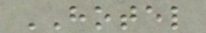HOTEL
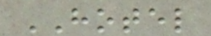HOTEL
